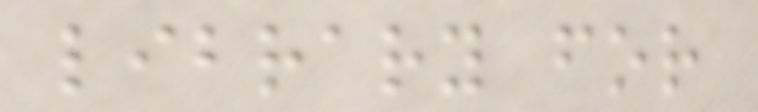library for
